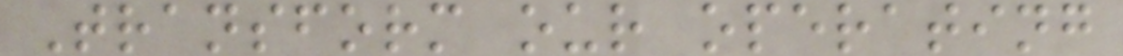Transform our operating
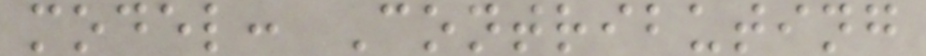model: Contributing
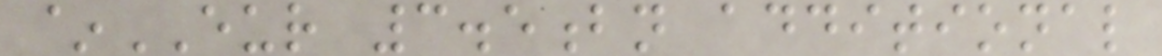~EUR 3.5bn additional
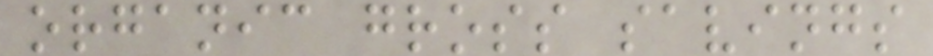organic gross savings
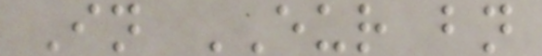In EUR bn
